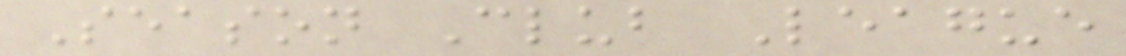Season Club League
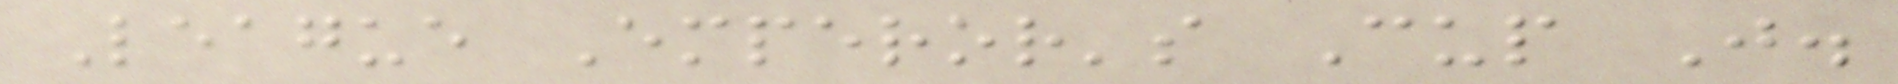League Emperor's Cup J.
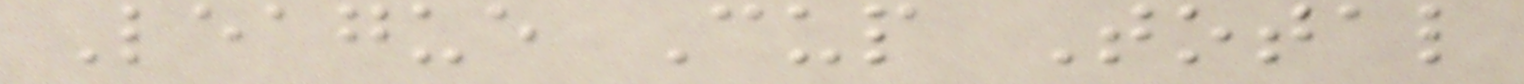League Cup Total
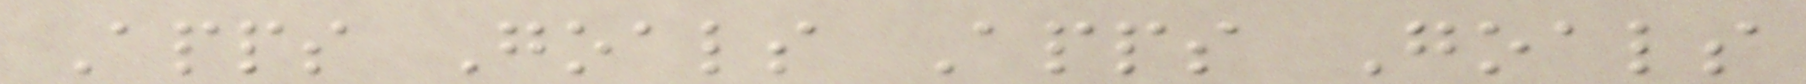Apps Goals Apps Goals
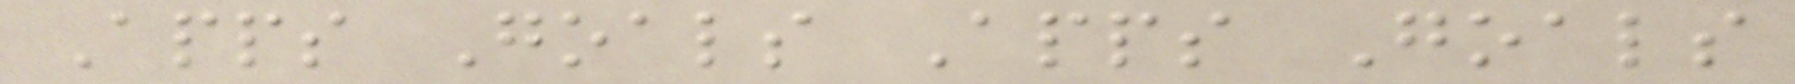Apps Goals Apps Goals
